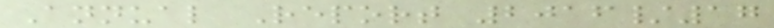Annual Report 2016/17
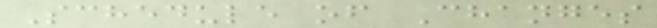Schedule of Changes
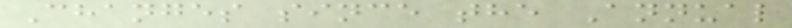Changes since the Annual
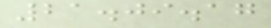21.09.17
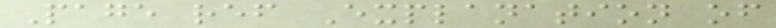Page ref Explanation of
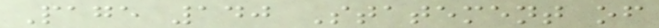Page 140 Statement of
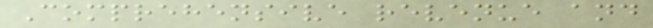Comprehensive revenue and
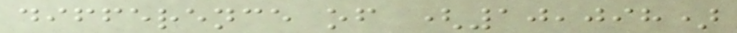difference of (10,098)
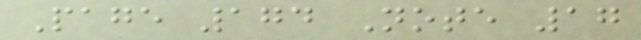Page 174 Note 17
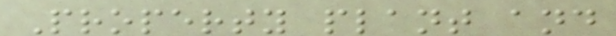Property plant and
